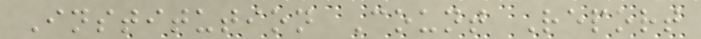Institution Count Report
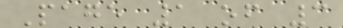Page 1 of 3
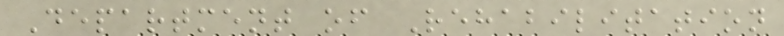Department of Rehabilitation
